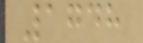1748
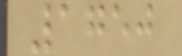1750
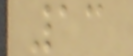13
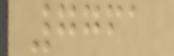7761
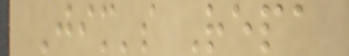Jim's Repa
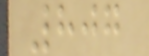807
